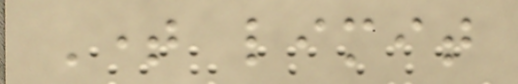Time limit
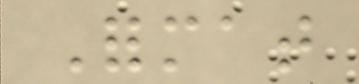Format
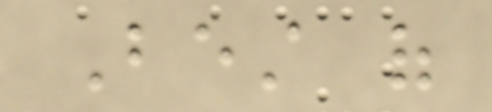Best of
